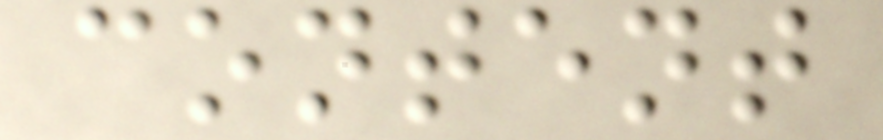content
